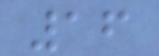16
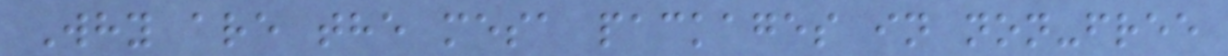Why are the mesa packages in non-free
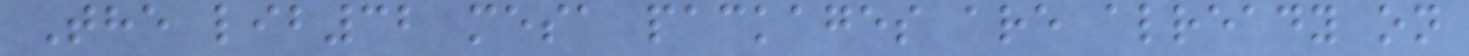The lib32 mesa packages are already on
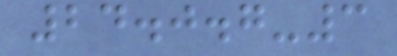24.0.7-3
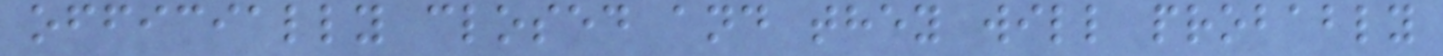officially closed and they will probably
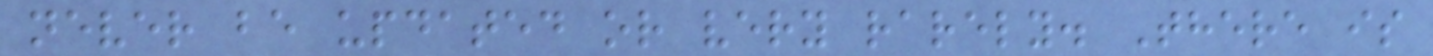never be updated or very rarely. There is
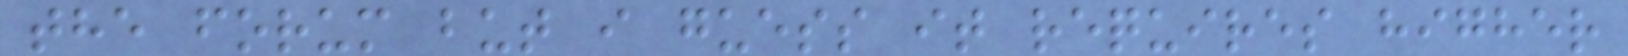the forum but i guess it requires higher
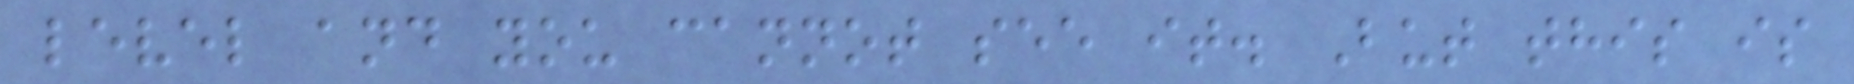level and you cannot see it. But this is
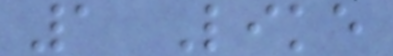1 Like
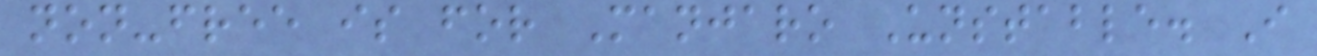non-free is for Manjaro Unstable. I
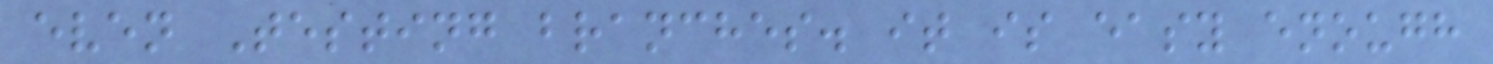even Testing branches. it is easy enough
